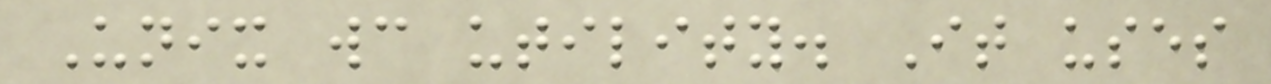Unix wc utility. It uses
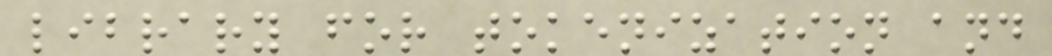library for tokenization and
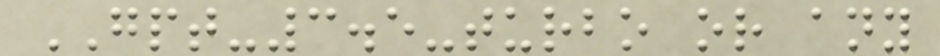GPT-3.5-turbo or any
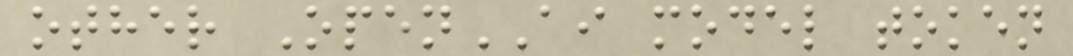other OpenAI model token
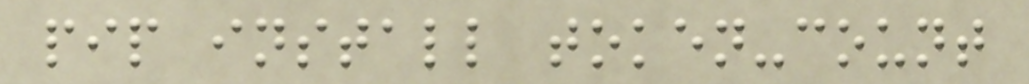pip install token-count
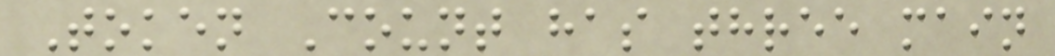Token Count has three main
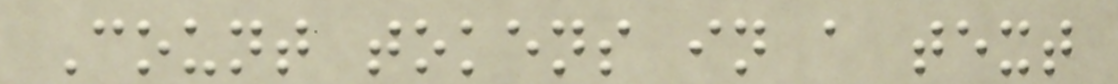Count tokens in a text
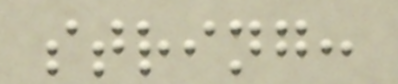string:
